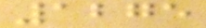1275
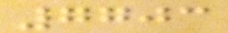7703
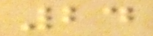24
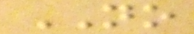NO
